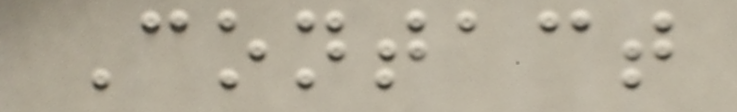Contact
